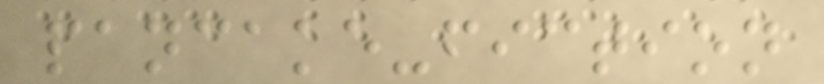pancake-fiction
